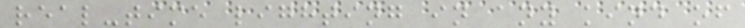real-time lighting in any kind of
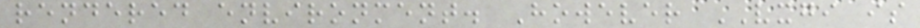rendered environment. However VXGI is
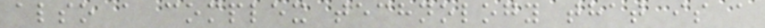also a complex technology that is a
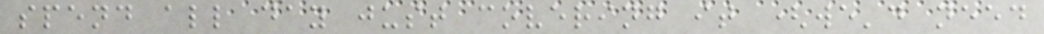spend all day just covering it (we'd need
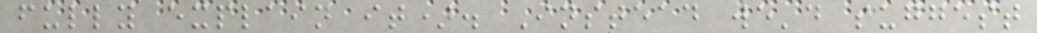fully explain it). Instead we'd suggest
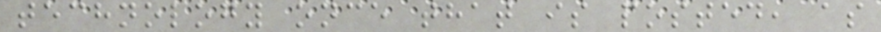technology once that is posted, as
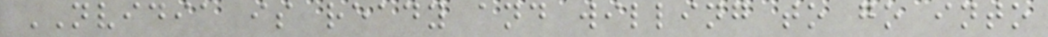NVIDIA is ready and willing to go into
